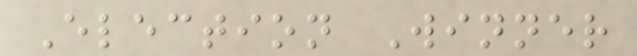Election Winner
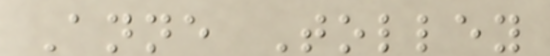Anne Tolley
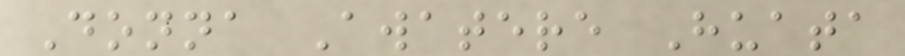Donna Awatere Huata
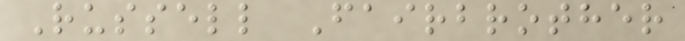Russell Fairbrother
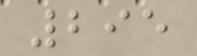295
